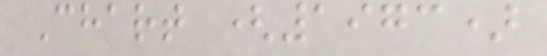Chart (1973)
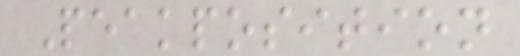Peakposition
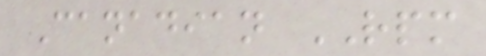Canadian RPM
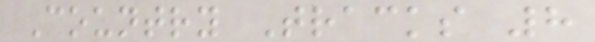Country Tracks 8
